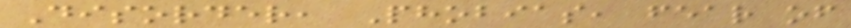Disorder, Phobias, fear of
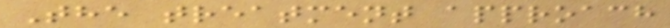The treatment approach
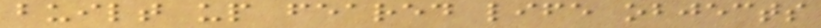built up feared life objects
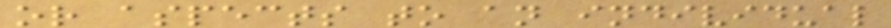or aspects to an individual
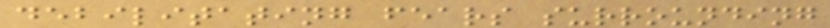debilitating fears surrounding
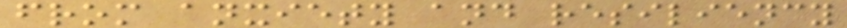from anxiety and resiliency
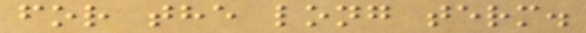for the long term.
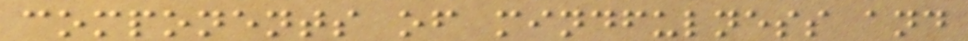components of mindfulness and
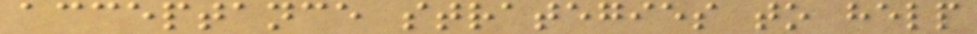acceptance strategies to help
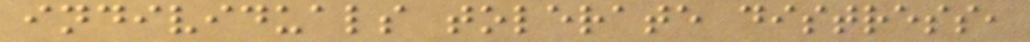individuals tolerate distress,
